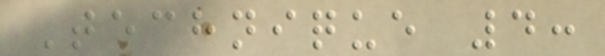Technique 4:
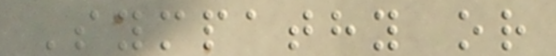Sympathy or
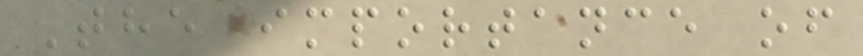The importance of
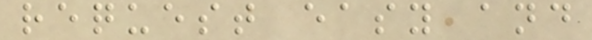request easy and
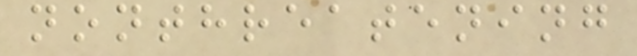nonthreatening
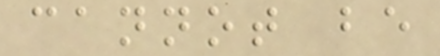cannot be
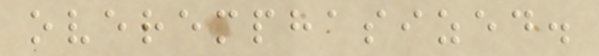overemphasized.
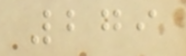279
